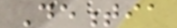Dementia
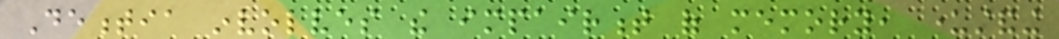Dementia involves the impairment of memory, understanding
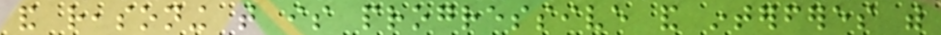and reasoning that is progressive and interferes with
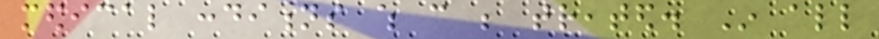medical conditions which can be treated. In all
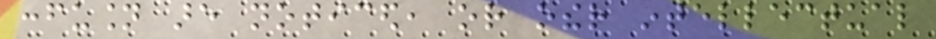confusion are noticed, or other intellectual
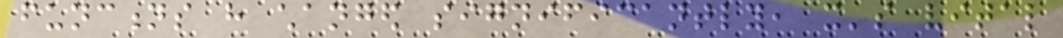functions have changed significantly, it's vital
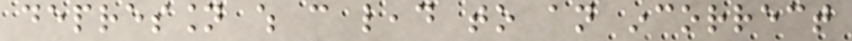depression which can lead to an incorrect
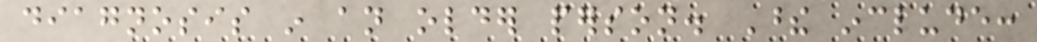diagnosis in an older person. These include:
